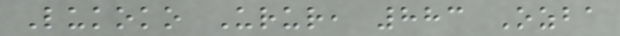Lukoko Urur, 883 Ozba
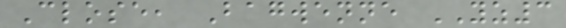Close, Bagwenne YZ3
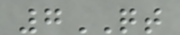7QT
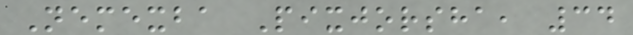Nemexba Pixjorsha, 34
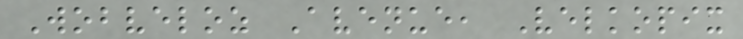Wobveloz Avenue, Velkopix
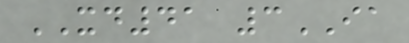XD41 3IA
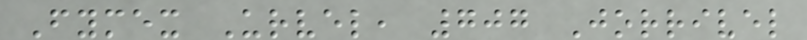Fymex Urvel, 707 Jorrivel
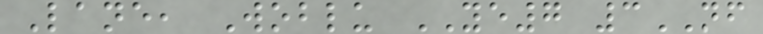Lane, Woblu YE7 3NF
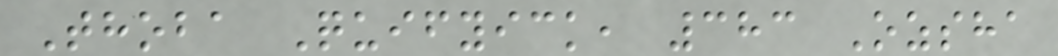Thoba Quifyick, 383 Ozsha
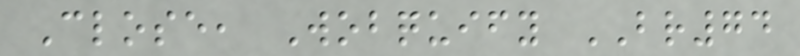Close, Wobquify BR74
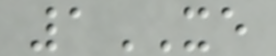1XE
